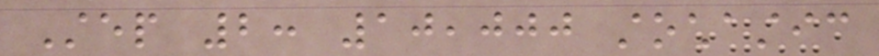Step 2: 10,000 stochastic
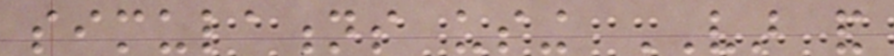simulations using VAR and
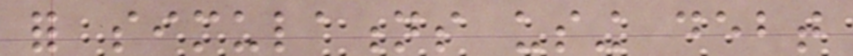for simulations using debt
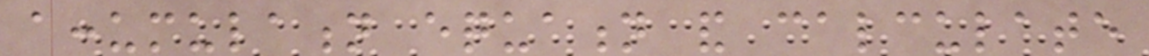accumulation equation and calculate
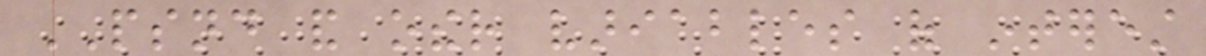PSND and other variables of interest
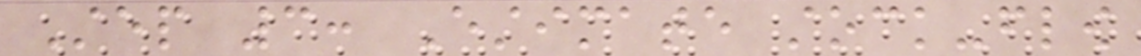Step 3: Estimate stock-flow
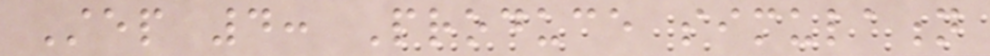Step 4: Produce simulation
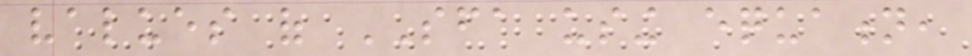values of SFA using equation,
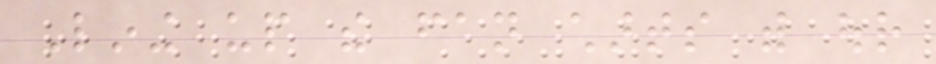Lining up the fan charts with our
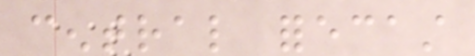central forecast
